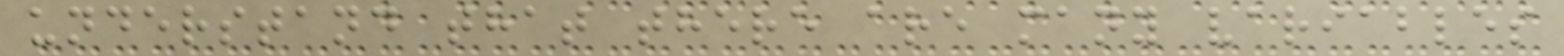understand that there are many variables
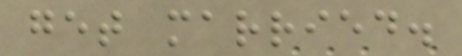get married.
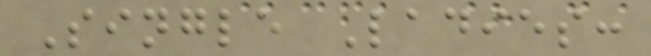Single Ladies:
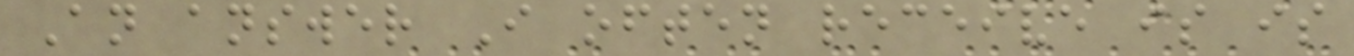An answer I often receive is is
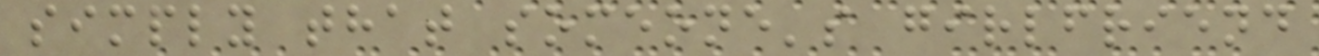simply that someone's girlfriend
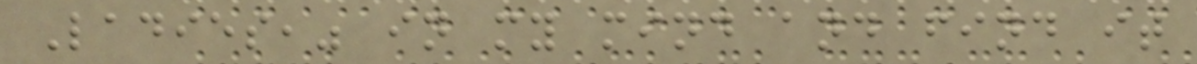Ladies," in my mind and find it
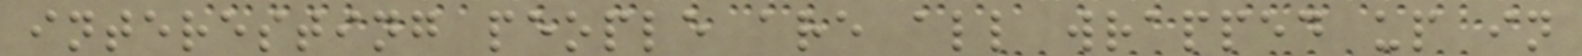interesting people are all wrapped up in
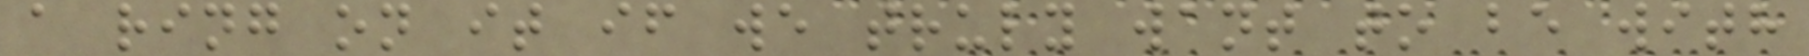a ring on it if we truly want to be with
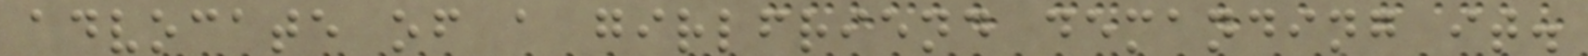advocate of a girlfriend demanding it.
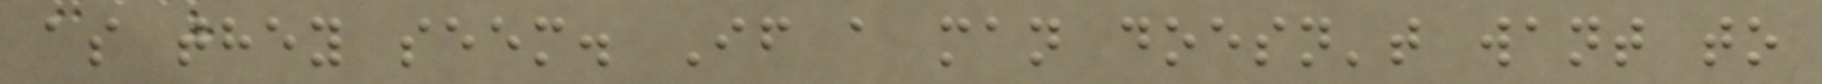as they seem. If a man doesn't want to
